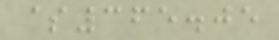$365.05
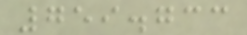759.733
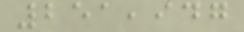251,947
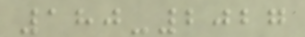180-2027
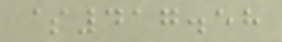$417.58
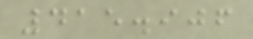415.906
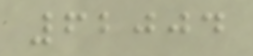62004
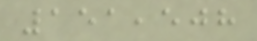151,508
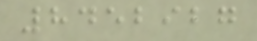8452927
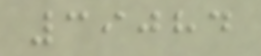39084
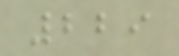229
